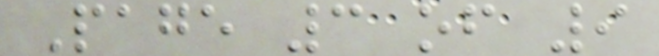Page 3 of 9
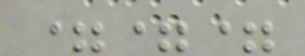===
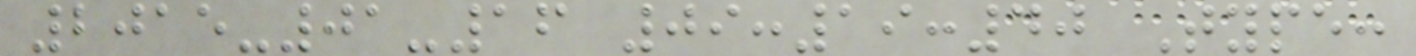2015-01-16 09:19:40 Type:
